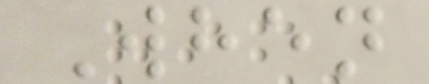When
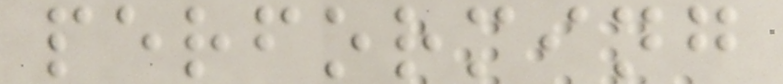performing
